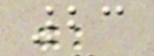23
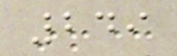249
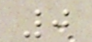0
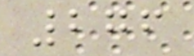276
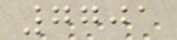7701
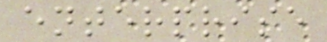enterprise
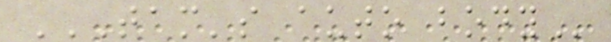TAM'S AUTO BODY
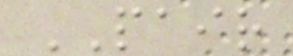PAIR
